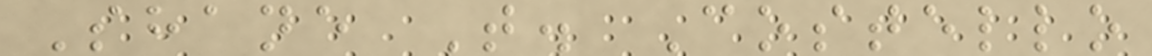Shane T. Costello
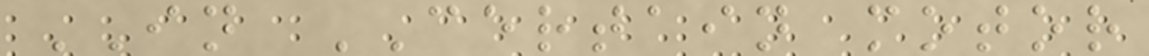IN CERTAIN motor
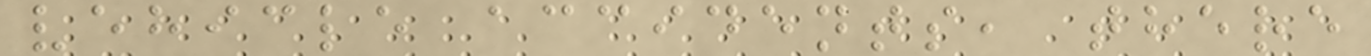vehicle accidents, there
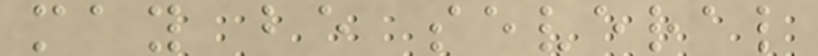may be several
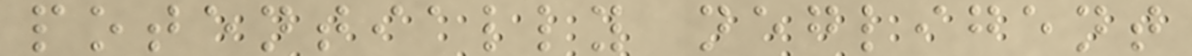potentially negligent
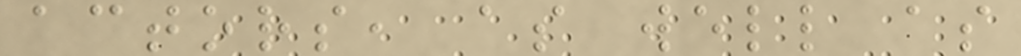actors, as well as
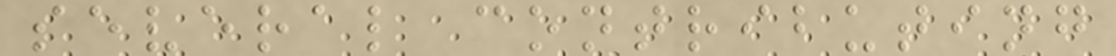several contributing
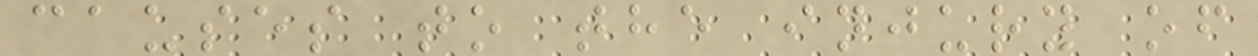causes to the injury of
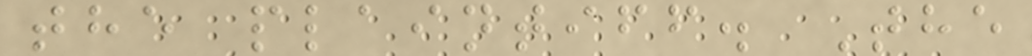the plaintiff. The
